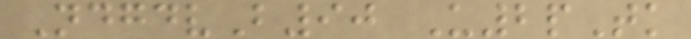NdgdvB90 U2pTk
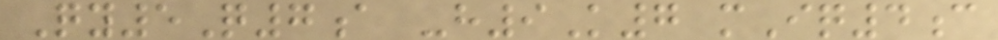Qy5Q7a -h9K7 mIq4c
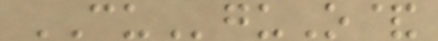CUguO&
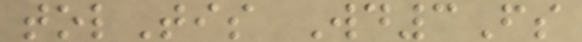tolTis Wd3Fs
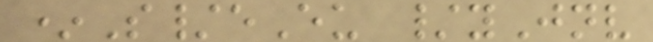*S/eEu /yJnv
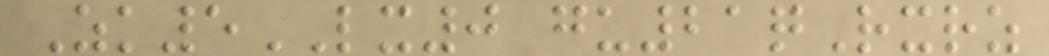Zk5LX0 gu21qRxrz
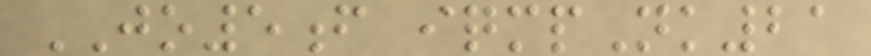JO5f iqmpNk21
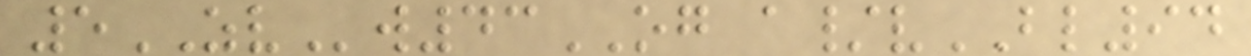5ZVw43OG a/vBL94
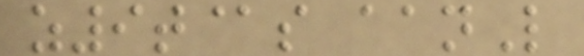z9t@s aanL
